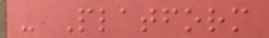- Platform
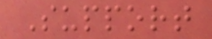Support
